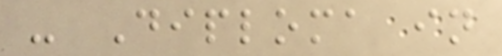- Diploma in
